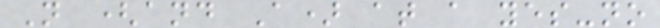N (and A) at a yes-no
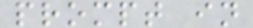prompt in
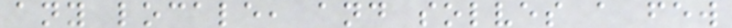any locale, and solves a few
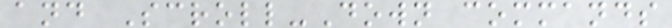and Scroll-Down commands
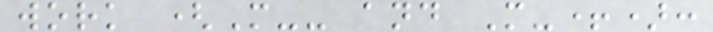work (M-- and M-+):
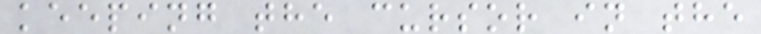keeping the cursor in the
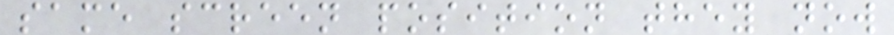same screen position they now
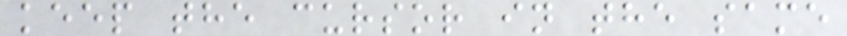keep the cursor in the same
